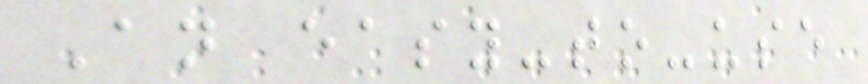An easy-to-use
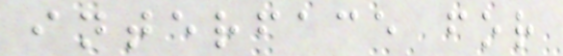interface for
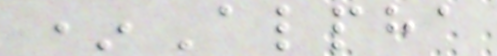*Alpha
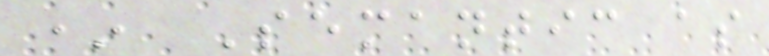* Semantic as
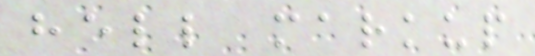hell markup
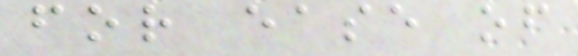for ease of
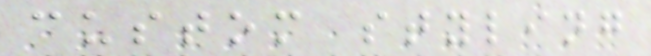custom styling
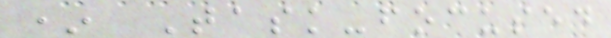* Task-focused
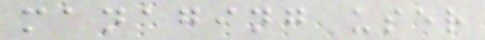managing user
